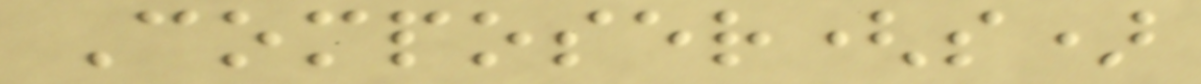Composer(s)
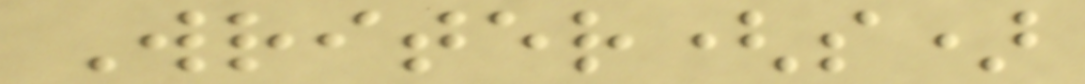Writer(s)
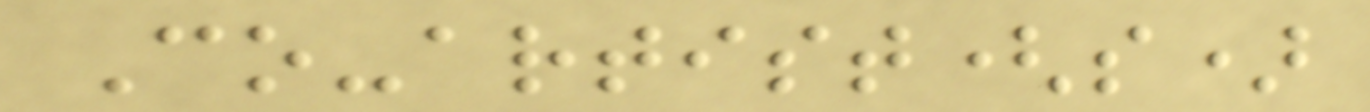Co-artist(s)
